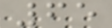65
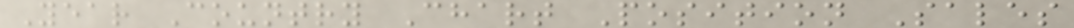Year Country Chart Position Sales
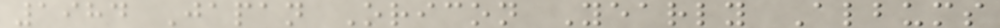1984 Japan Oricon Yearly Albums
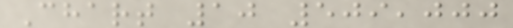Chart 10 509,000
